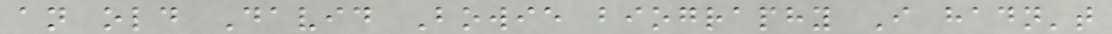an old David Bowie biography I hadn't
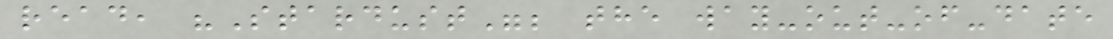read, "Stardust"; the way-out-of-date
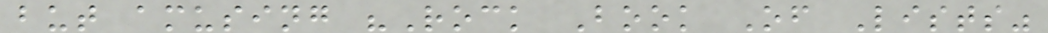but amusing "Rock Book Of Lists"
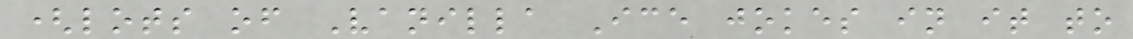(lots of Vanilla Ice jokes in it to
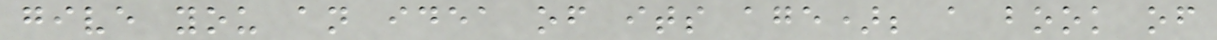give you an idea of its age); a book of
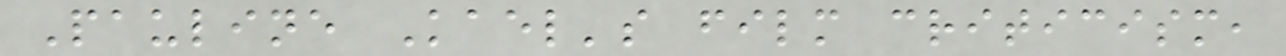Pauline Kael's film criticism,
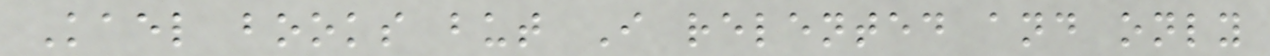Kael books but I relented and only
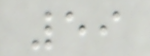59
